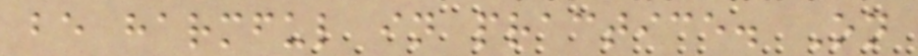be harmful in practice. On
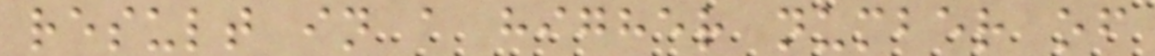result in a higher number of
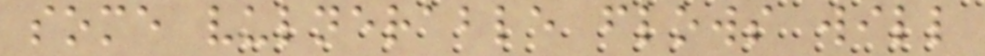some vulnerable flows will
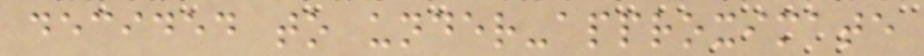decided to under-approximate
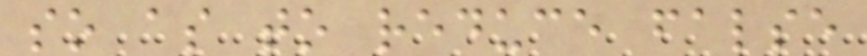so as to reduce false
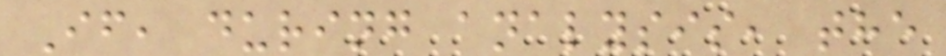If, during analysis, the
